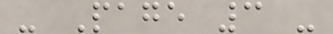- Page 3 -
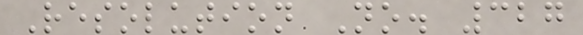Resolution No. 327
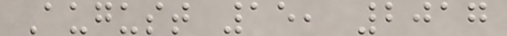August 15, 2017
